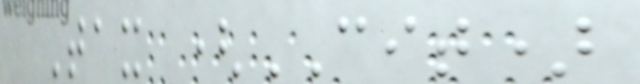Tax (CIT)
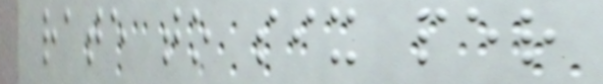rate to six per
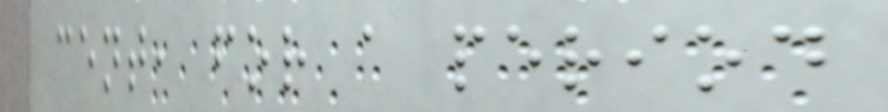cent, for a period
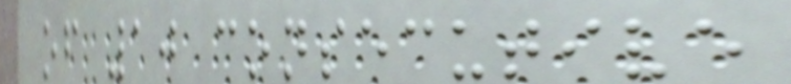of 10 consecutive
